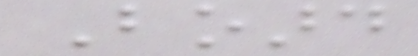Board
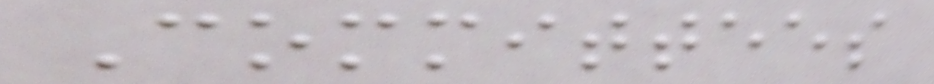Committees
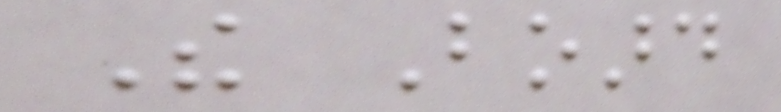The Board
